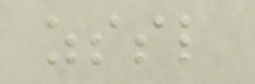zssl
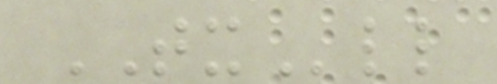TXll
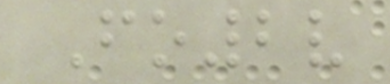Fo2v
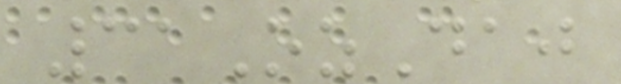31OzDaj
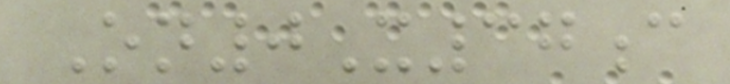On0X37c
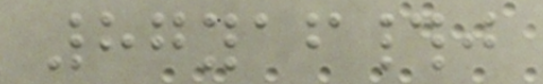87yaf#j
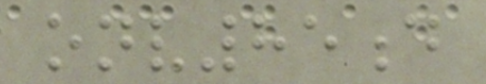onv85d
